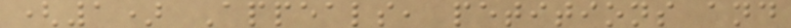(1) Appeals, petitions and
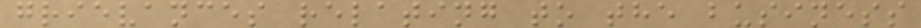grievances relating to the business
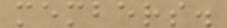members.
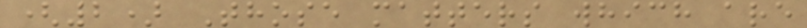(2) Those matters which are
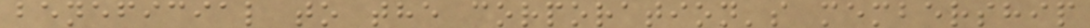beneficial to the corporation's membership
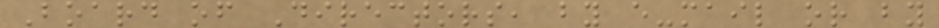Board of Directors, by e-mail or by
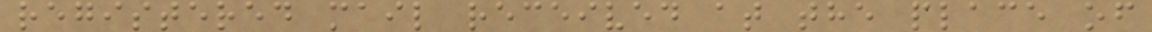registered mail received at the place of
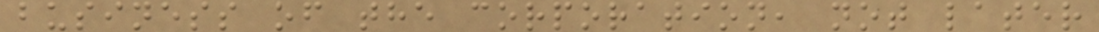business of the corporation, not later
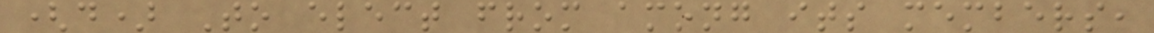(d) To elect from among its members,
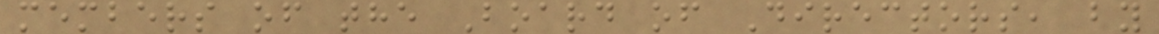members of the Board of Directors, by
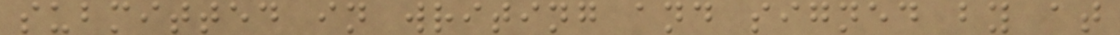submitted in writing and signed by at
